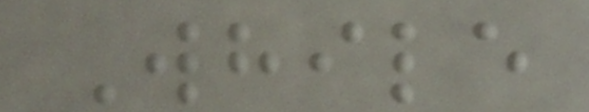While
